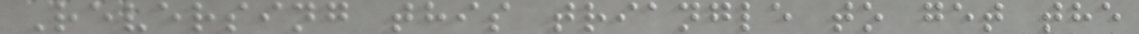Reversing this triangle to get the
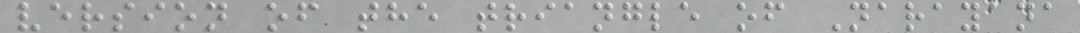version of the triangle of Narayana
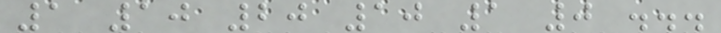1 10 20 10 1 0 ...
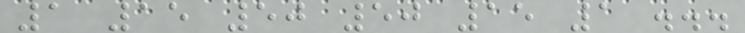1 15 50 50 15 1 ...
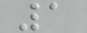1
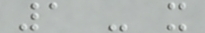1 - x
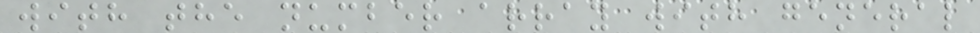with the number array with general
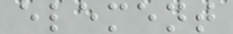element
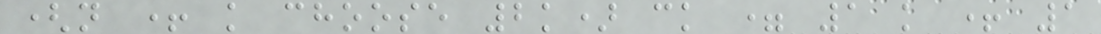(n + k choose 2k) ck = 1 k + 1
